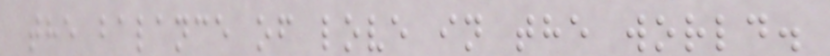the balance of love in the world.
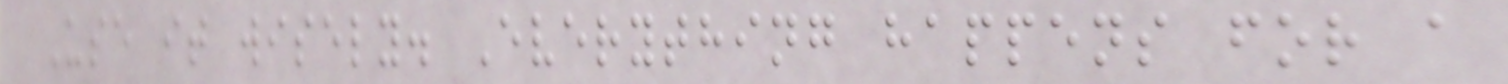Use it wisely. Everything happens for a
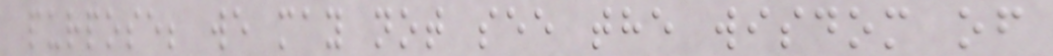purpose; we may not see the wisdom of
